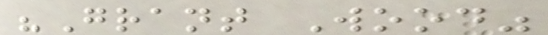"Grant Wood"
